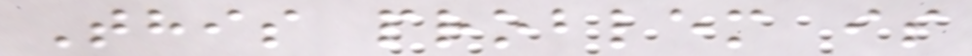This problem is
